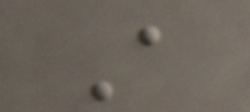A
